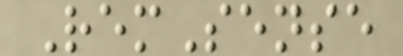RemSense
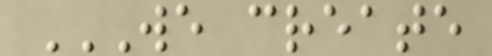WE CREATE
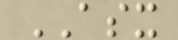ASX
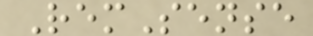RemSense
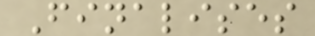Finalises
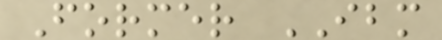Former IBM
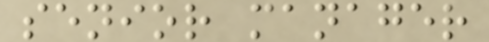senior manager
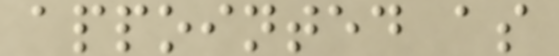appointed as
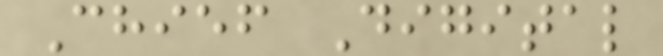Chief Digital
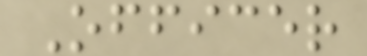Officer
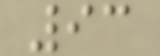93
